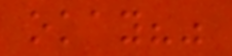okay?"
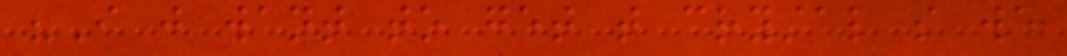"I just want to get that crystal so we
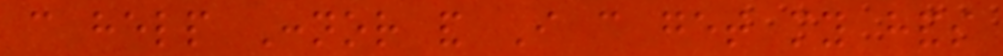can help Connor and I can get my hands
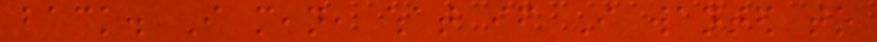back. I mean, what if I wanted to
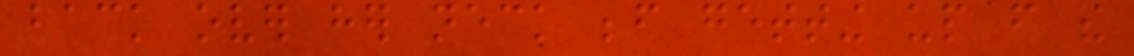back over her neck before getting up from the
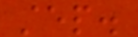step.
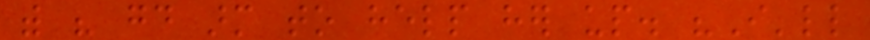with his good arm to help her up. "I'll
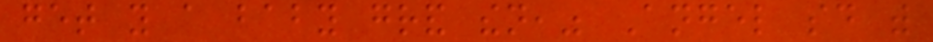get you a baby grand then," Angel said with
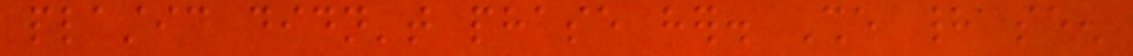plastic didn't phase her. She had seen
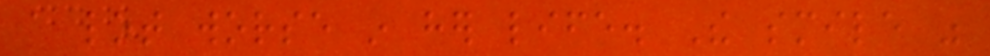a lot worse in her life. The smile was
